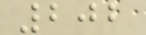202
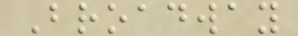Broadway
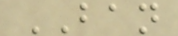BAN
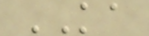KA
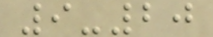9-20
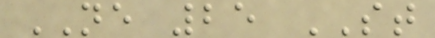NE 25 ST
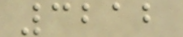3212
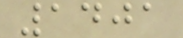1401
